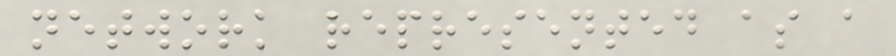network represented as a
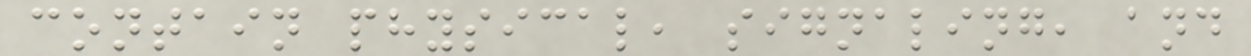contain physical, signaling, and
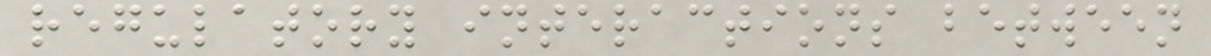regulatory interactions between
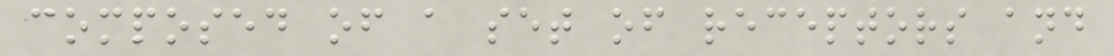composed of a set of receptors and
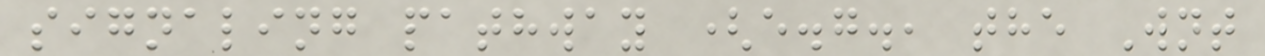signaling pathway (e.g., the Wnt
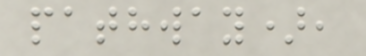pathway),
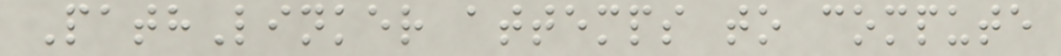PathLinker attemps to compute
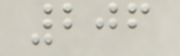206
